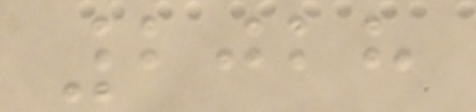2028
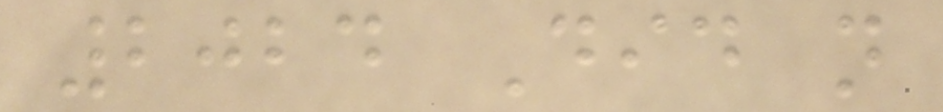2024 Did not
